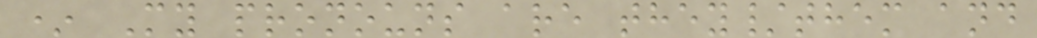* My pronouns are they/them and
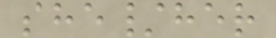she/her
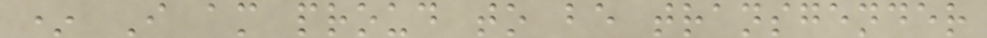* I am proud to be transgender
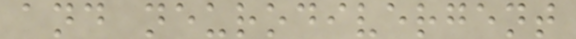and neurodivergent
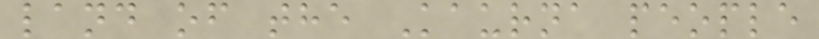land of the Kaurna people
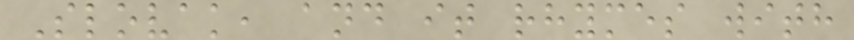Slovak, and it rhymes with
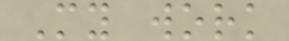My work
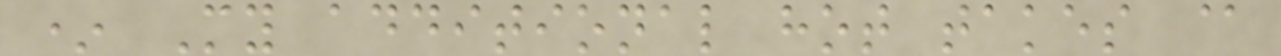* My additional hot takes @
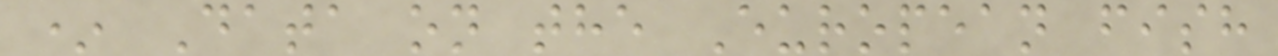* Data on the European fish
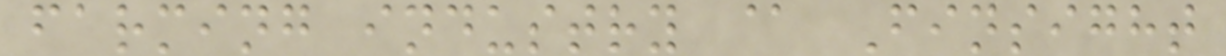farming industry @ Finsight
